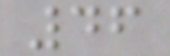46
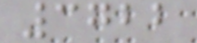3722
